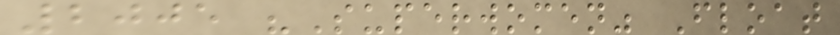2005 "Superwomen" Float
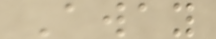Away
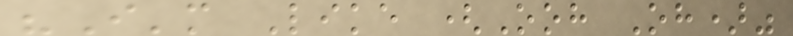"I'm Like (Ooh Oh)"
